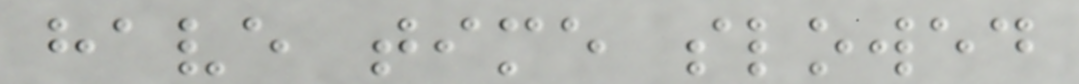have time slowed
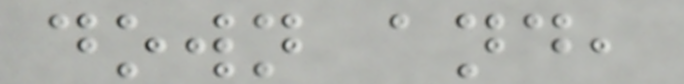down and,
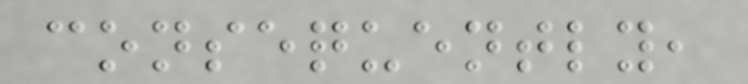consequently,
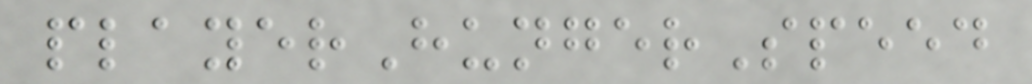playerHungerSpeed
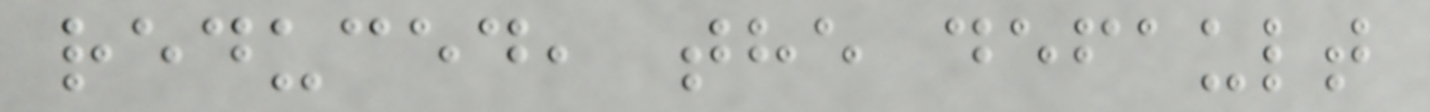reduced, the default
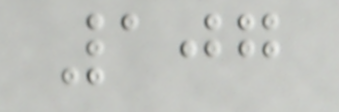107
